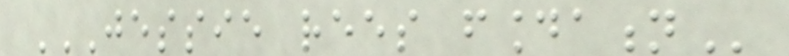JESSIE REES FOUNDATION
